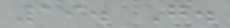19. G.
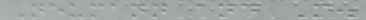Neumann and M.
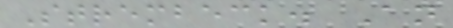Strembeck. An
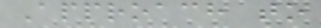Approach to
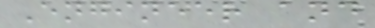Engineer and
